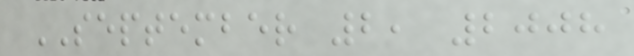SEPTEMBER 2, 2008
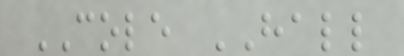COLE HALL
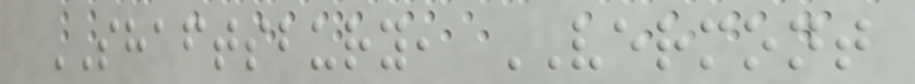SHAFTSBURY, VERMONT
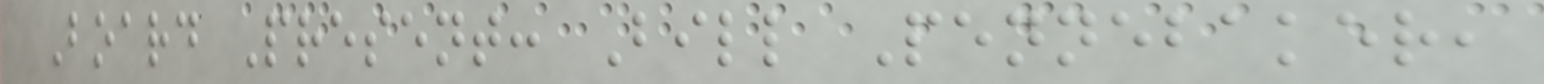Board Present: Bill Pennebaker,
